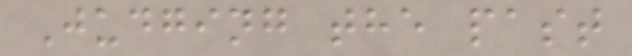Judging the past
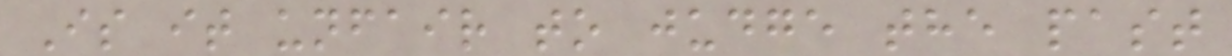Is it unfair to judge the past
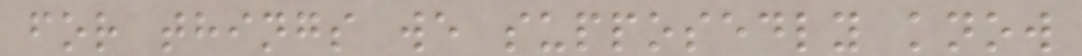for things we supposedly know
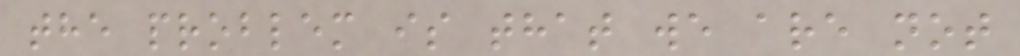the problem is that we are not
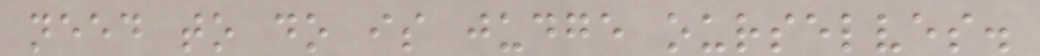need to do is judge ourselves.
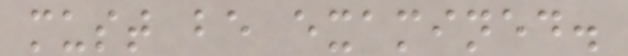must be examined.
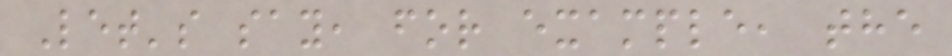Let's say, for example, the
